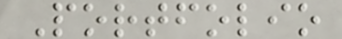Portfolio
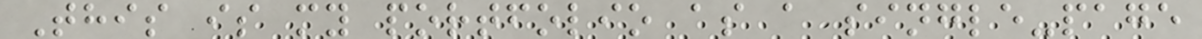This is my portfolio as a single-page
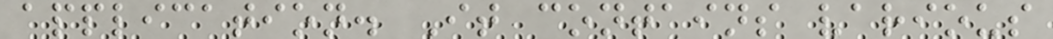application. It contains various
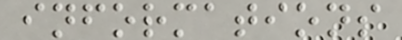informations
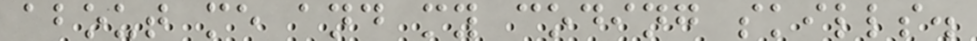about me and my coding skills.
